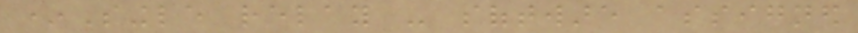*Single relay - software assigned
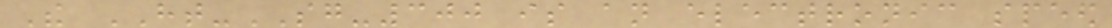The HT-SG-300 is an electronic speed
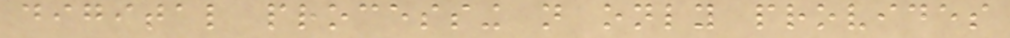digital processing not only provides
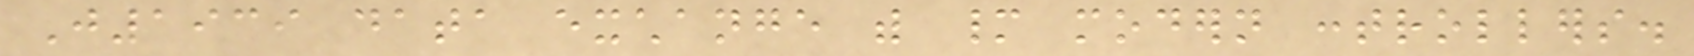J1939 data exchange with many modern controllers.
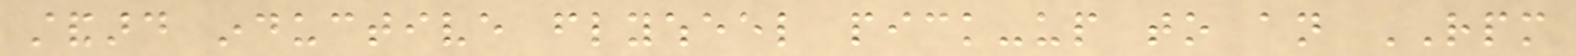standard inductive flywheel pick-up to an RPM
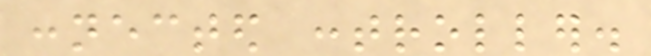connected controller.
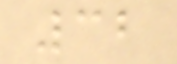32
